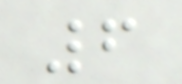6
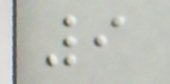9
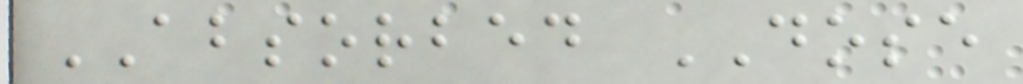ABSORBED DOSE
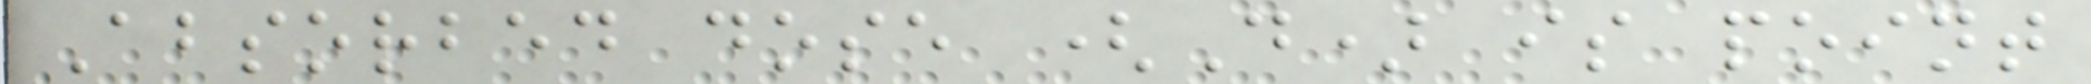Absorbed dose (D) is point
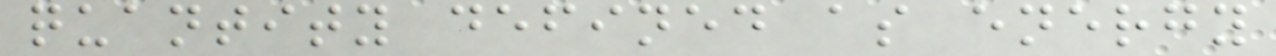quantity defined as energy
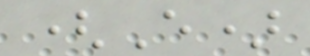(E)
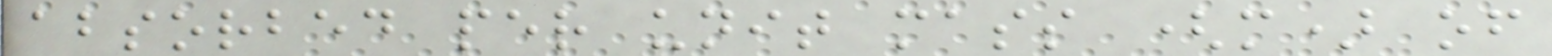absorbed per unit mass (m) of
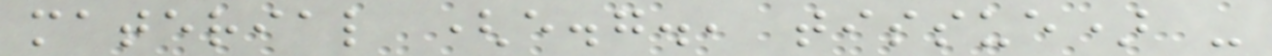material (e.g., tissue) -
